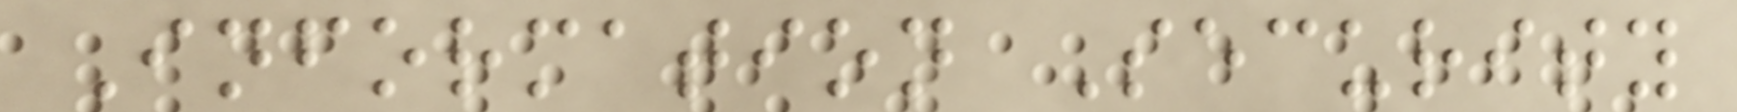Information Security
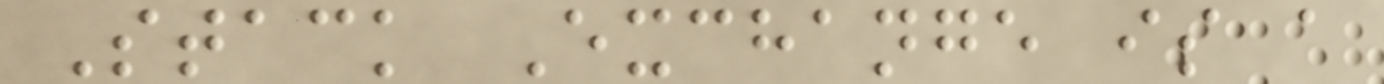Stack Exchange is a
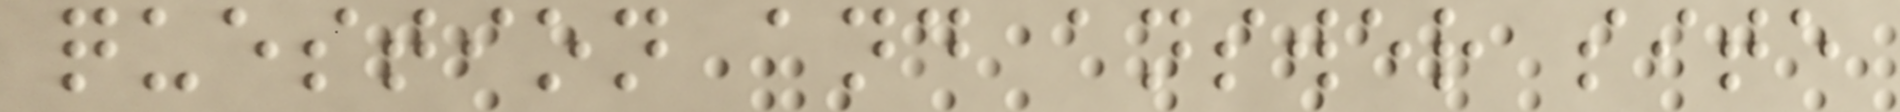question and answer site
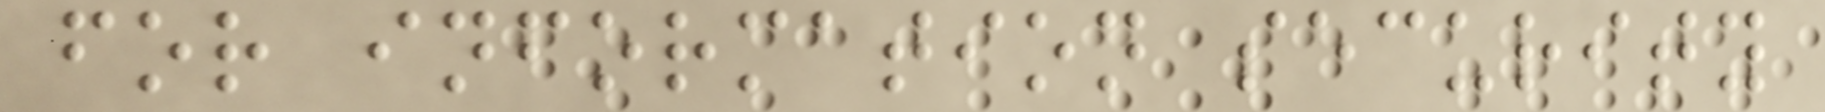for information security
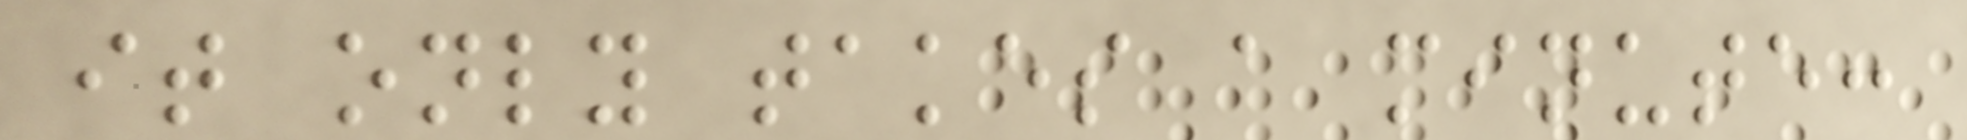it only takes a minute:
